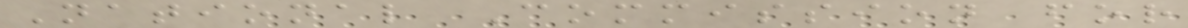National Commission for
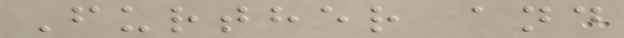Further and
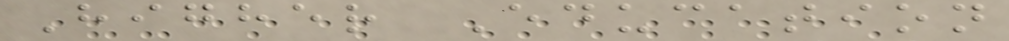Higher Education
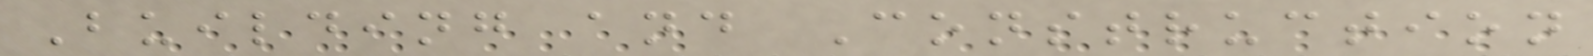Building and Construction
